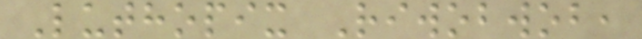Luthopix Riwobwob,
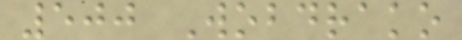500 Wobdrako
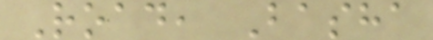Road, Basha
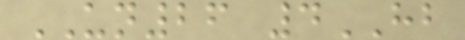UN26 4HB
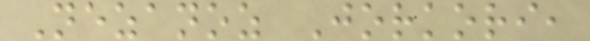Nezanoz Jorkori,
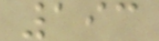193
